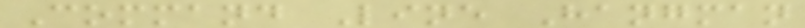Command Line Hangman
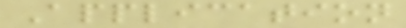Application
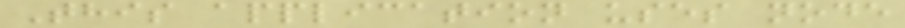This application uses node
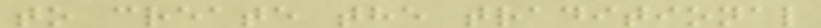to create the traditional
